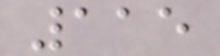115
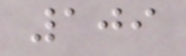109
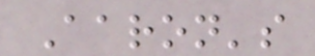Aaron's
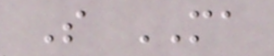S MA
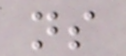ns
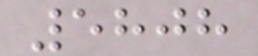5808
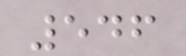546
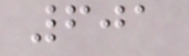601
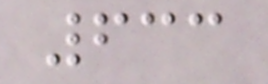633
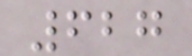627
